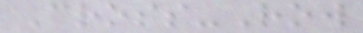Cross-Row
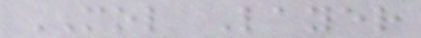MOL Layer
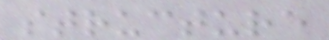structure
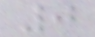0
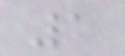1
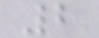2
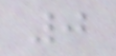0
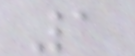1
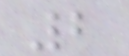2
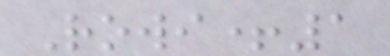Rowi+1
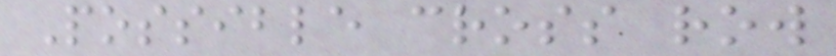Possible cross row
